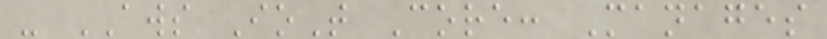- AWS IoT Core: Manages
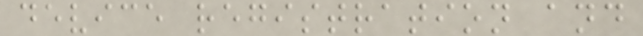device registration and
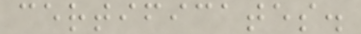certificates.
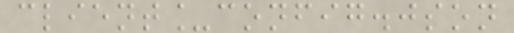client_config.json
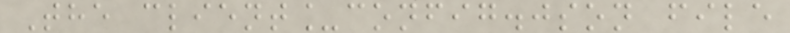The client_config.json file
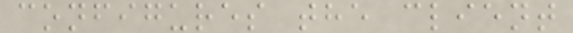configures the client
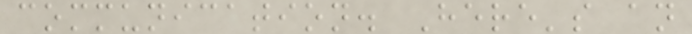communication. Here's an
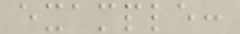example:
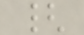{
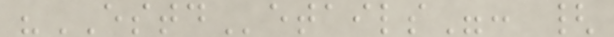"ESTDetails": {
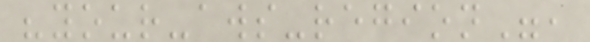"your-aws-region",
